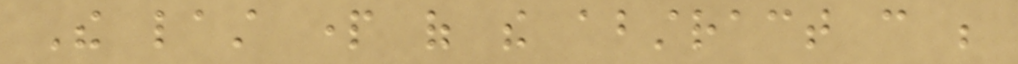The last part of the abstract can be
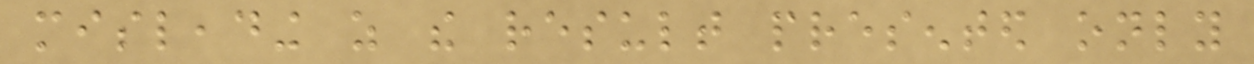misleading as the result presented only
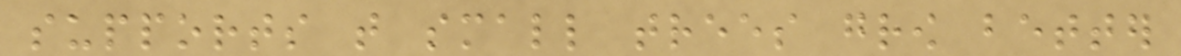supports that small trees grow better
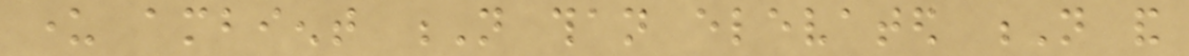under ambient N than elevated N and
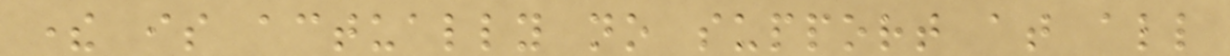there is actually no support at all
